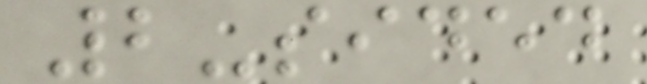2-sided
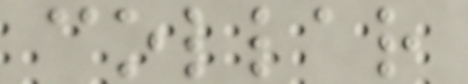collar
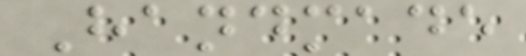Handmade
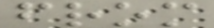from
